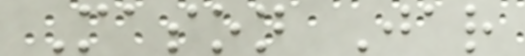Mason Jar
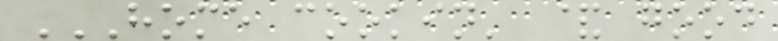HOME COOKIN' & GOOD
